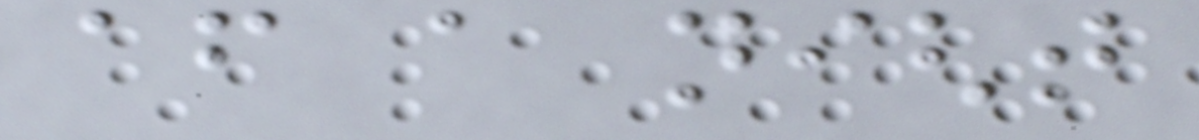after a night
